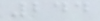244
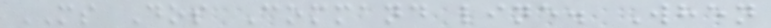MS Dos Command line. When
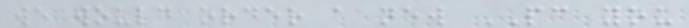we would order a new PC you
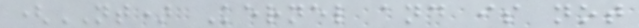(NT) Kernel and is not
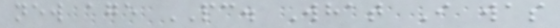new age PC. What I was
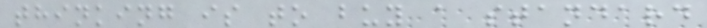thinking is to buy a standard
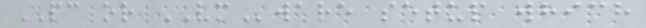PC or VMware setup which
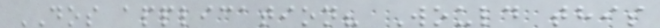DOS application? Would this
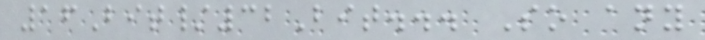16Bit/32Bit... So any
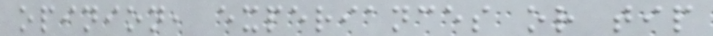opinion, experiances or tip
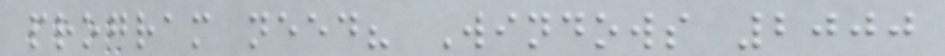program need? Windows 2000
